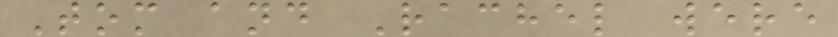Tom and Rachel were
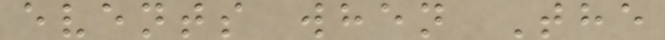events when The
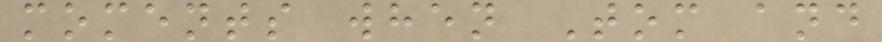moments when Tom and
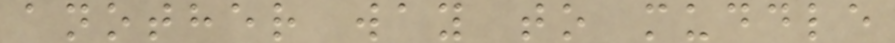another way to muddle
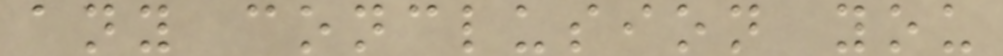any conclusion you
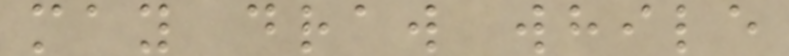may draw while
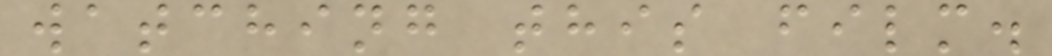watching this film.
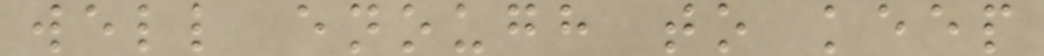well enough to keep
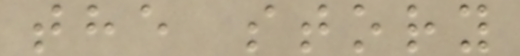the story
